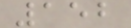152
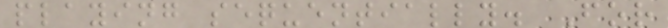playing sequentially. For
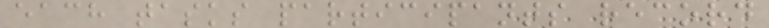each tasks participants record
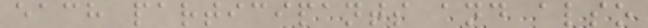each participants and also
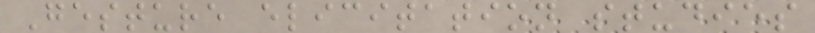Gesture elicitation studies
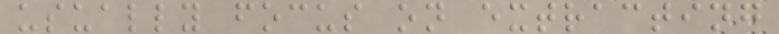usually focus on extracting
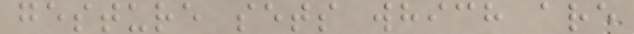gesture sets which are
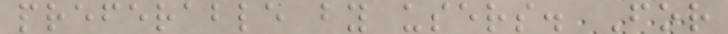preferable by users. For
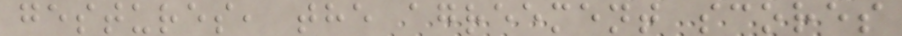gestures, the agreement scores
